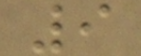9
